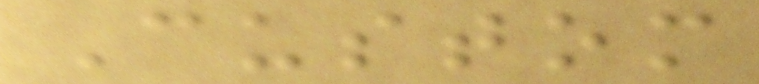Custom
